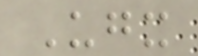Ugx
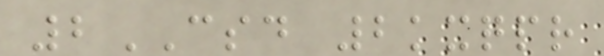2CSD 2kxqpr
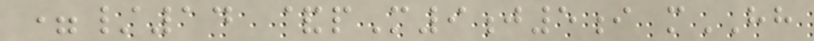=/14 &pM9j5i mHH
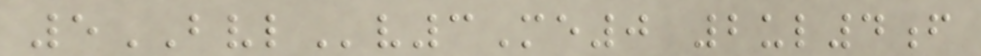5BVLv3Me0 2ul4f
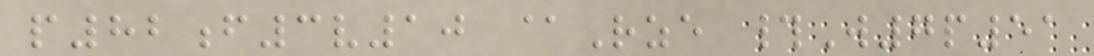p82f3v10 @Rze #W7p51
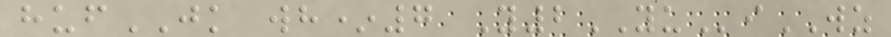hufJK wh*7 Y2YUiWZ
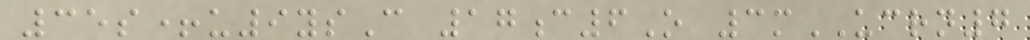35s+u9ysC 17c6O 3mUCRN7
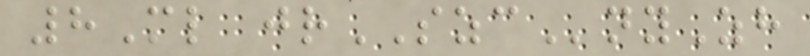8Ml jrSZCnyZh
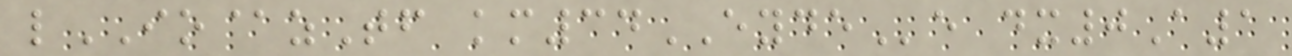lIO@zTf km34EYDEe dx0A1
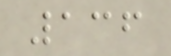136
